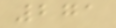271
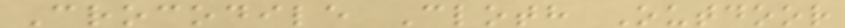Crocodile Cloth Outdoor
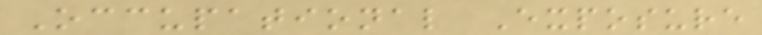Occupational Exposure
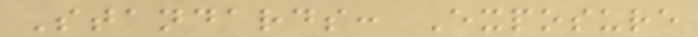Standards: Exposure
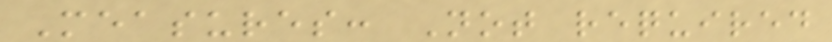Measures: Not required
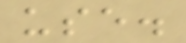use.
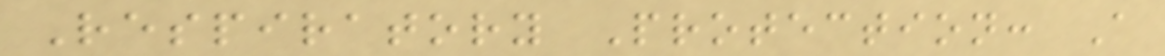Respiratory Protection: A
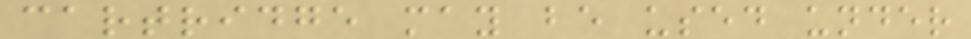cartridge may be used under
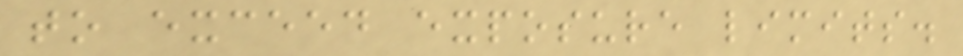to exceed exposure limits.
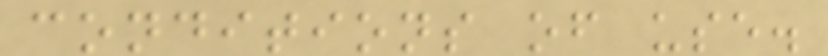conditions of use.
